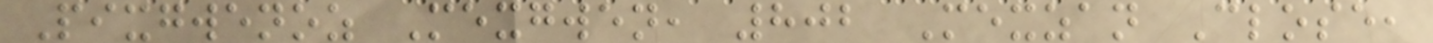Pixgwenoz Mexgwen, 802 Mexzan Close,
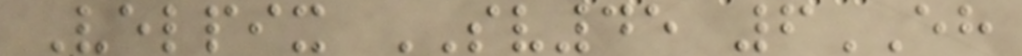Velpix SV45 6EH
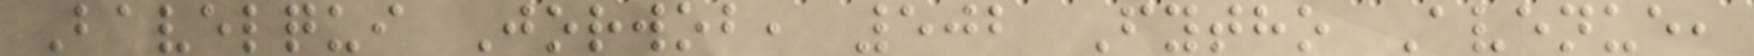Bavelqui Jorwob, 502 Fytho Avenue,
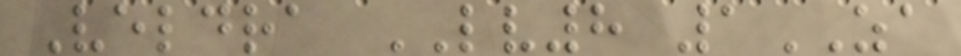Veldra LV8 1ZA
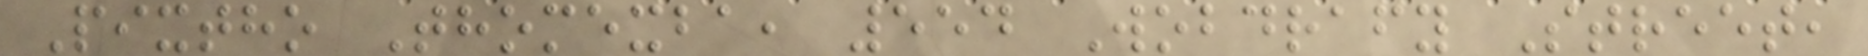Pixtho Thomexba, 554 Wobdrafy Street,
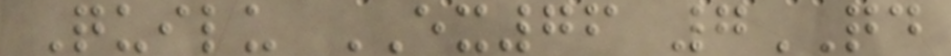Quilu EX76 7QD
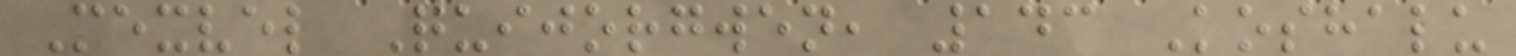Mexvel Quijorgwen, 143 Koshalu
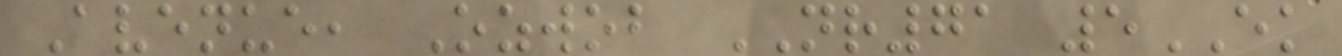Avenue, Ozwob NR71 5EK
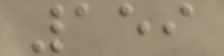159
